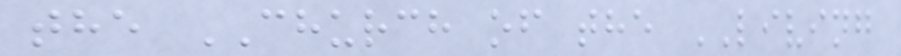the CHURCH of the LIVING
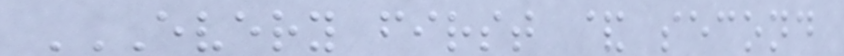EVERY FIRST & SECOND
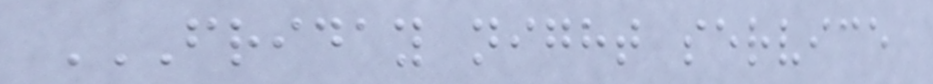FRIDAY NIGHT SERVICE
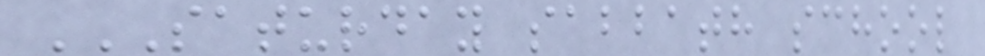SATURDAY SABBATH SCHOOL
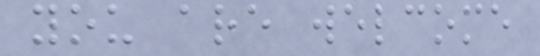you are welcome
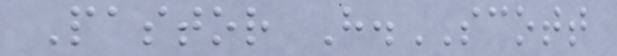Pastor H.SCOTT
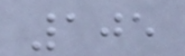105
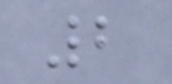2
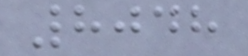8048
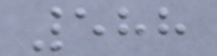588
